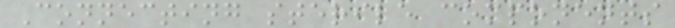Connecting sterile components
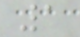1
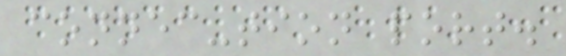connec-tion port.
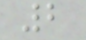2
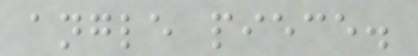angle piece.
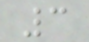3
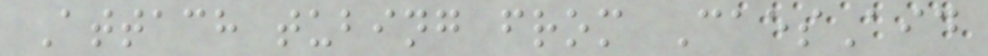Attach tubing from CaesAid
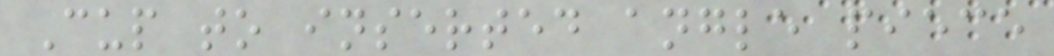Cup to inserted angle piece
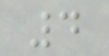4
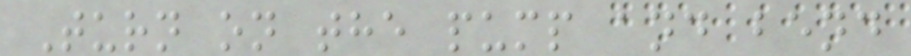Turn on the pump and bend
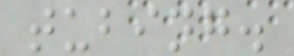tubing.
